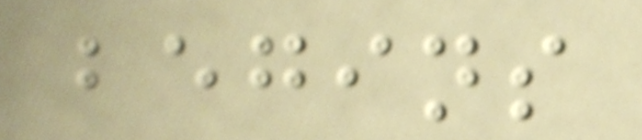begins
